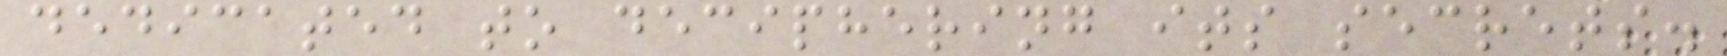dedicated to deciphering its secrets.
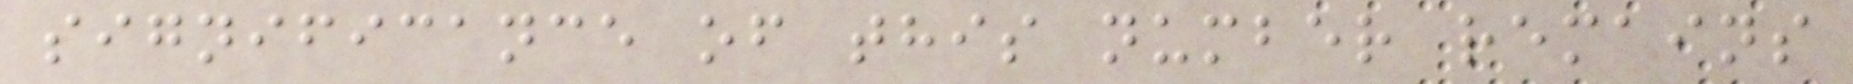significance of this number remains
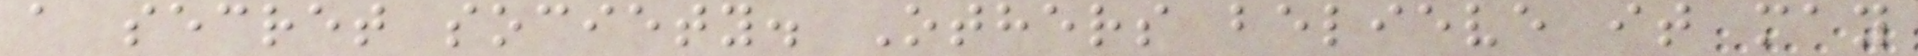a secret society. Others believe it may
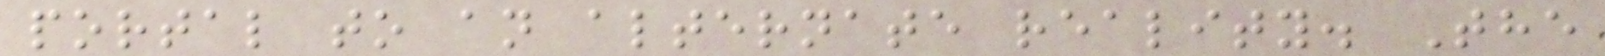portal to an alternate reality. The
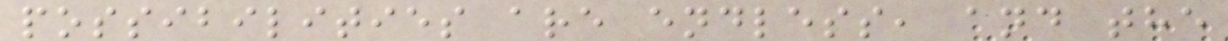possibilities are endless, and the
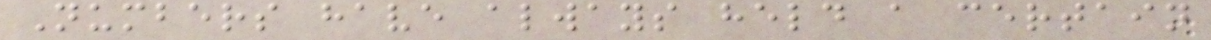Numbers have always held a certain
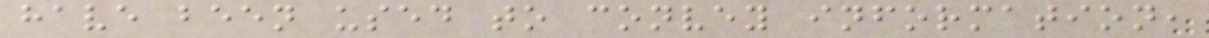have been used to convey information,
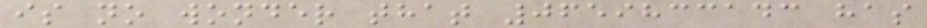is no wonder that 0659833143 has
